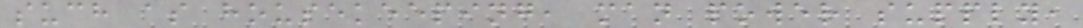such as housekeeping, man power supply,
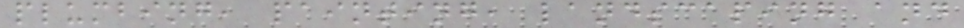plumbing, painting, landscaping and
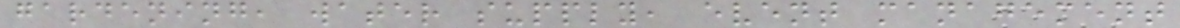gardening, water supply, event management
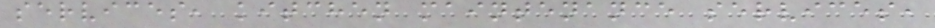services, kitchen maintenance services,
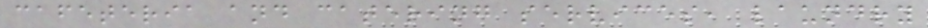cafeteria and catering services, laundry
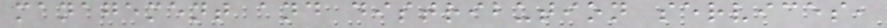management and distribution services,
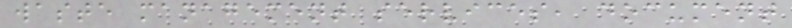waste management services, document
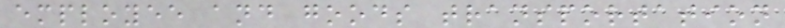employee and goods transportation
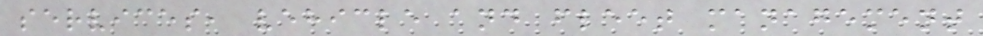services, vehicle and fleet management
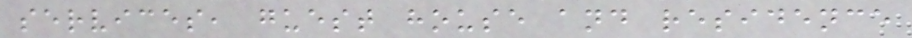services, guest house and residence
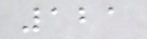121
